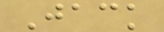Jack
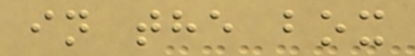in the box
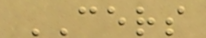CERS
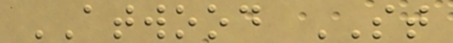ATWOOD ST
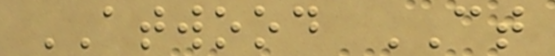ATWOOD CT
